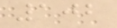102
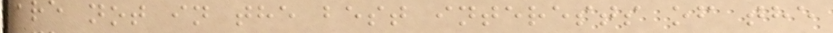are not in the best interests of the
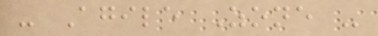- Agile Zone -
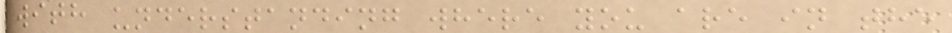with understanding where you are in the
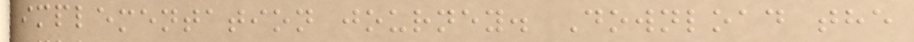implementation journey. Download the
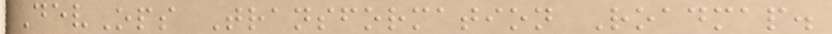DevOps Transformation Roadmap.
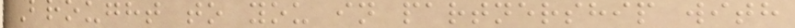Brought to you in partnership with
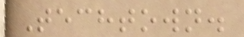Techtown.
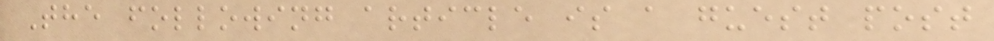The following article is a guest post
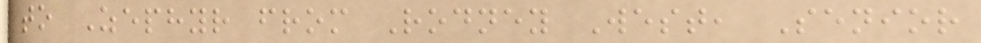to Zephyr from Rodney West, Senior
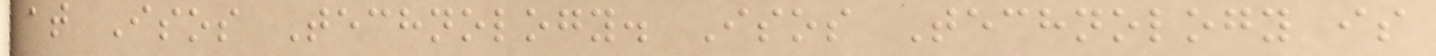at Isos Technology. Isos Technology is
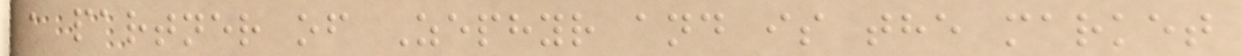a partner of Zephyr and is the market
